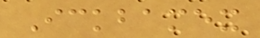Ickbamex
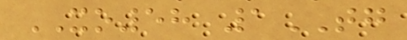XO58 1TG
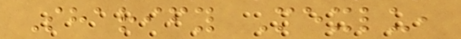Sharify Mexlu,
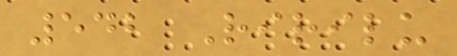542 Ririlu
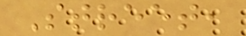Street,
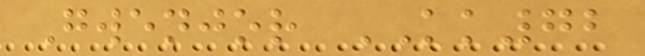Gwenjor KK72
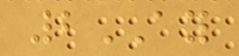2AY
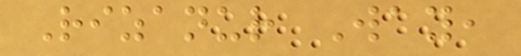Rizanur Way,
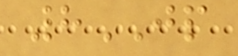8JP
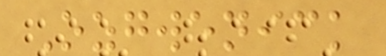Ozgwenick
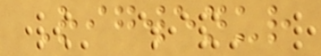Rigwenur
